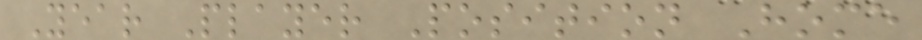Year Player Position Home
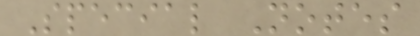Special Notes
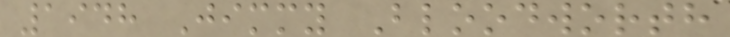1948 Jimmy Bloodworth
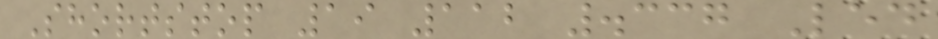Shortstop 19 112 .337 Led
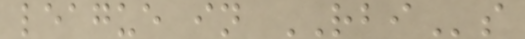league in RBIs
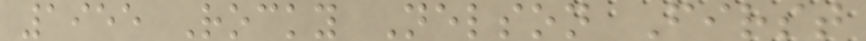1955 Rocky Nelson First
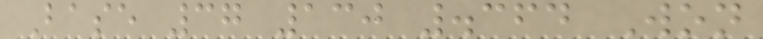Base 37 130 .364 Won
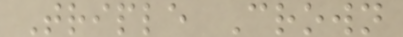Triple Crown
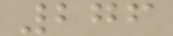276
